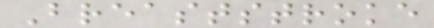Breaststroke
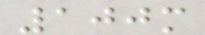100m
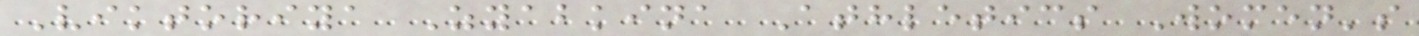Viktoriya Zyabkina Athletics Women's
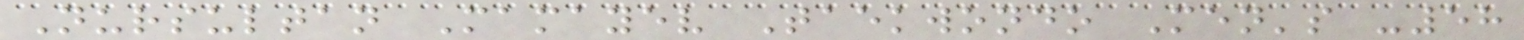Nursultan Mamayev Taekwondo Men's -58
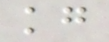kg
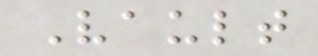Vault
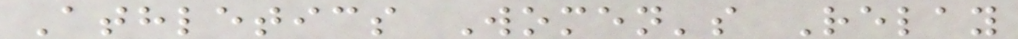Athletics Women's Relay
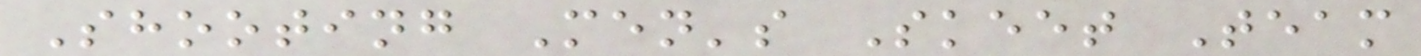Shooting Men's Skeet Team
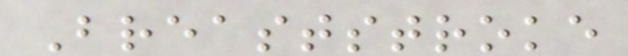Breaststroke
